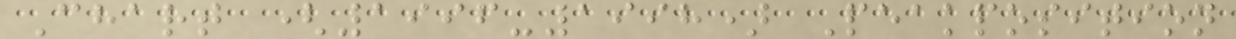Chart (1996-1998) Peakposition
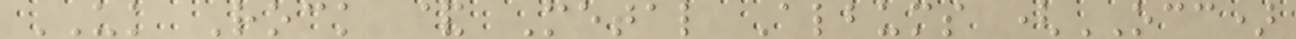UK Rock & Metal Albums (OCC)
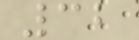32
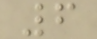6
